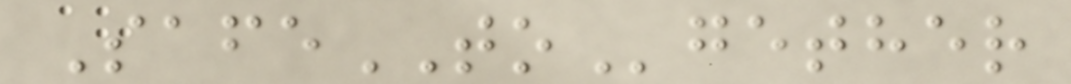SafeTOgether
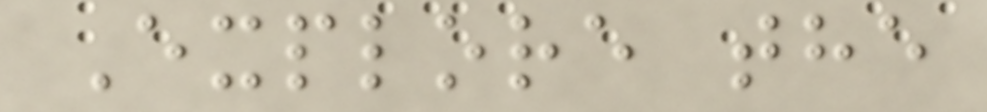Explore the
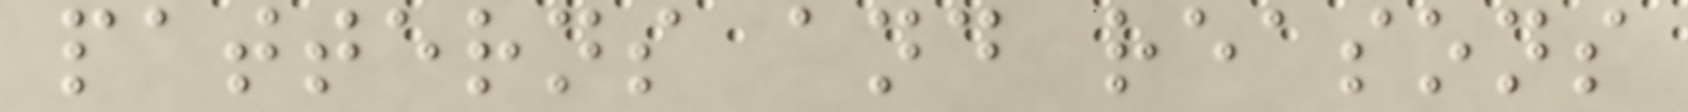patterns and reasons
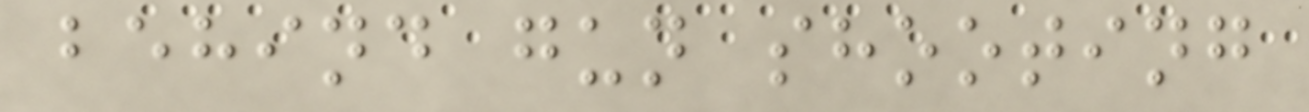behind gun shooting
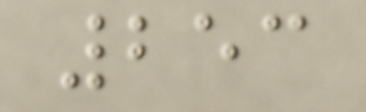253
